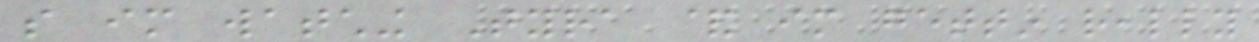so im watching Tyra & im gettin really
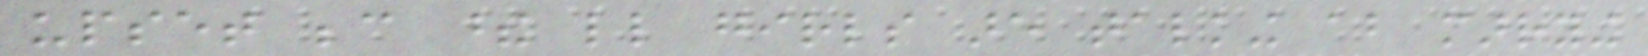upset because these little girls are talking about marrying
